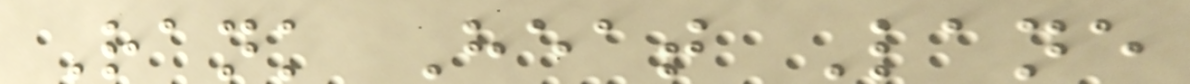Rank Heat Lane
